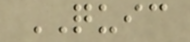QUIC
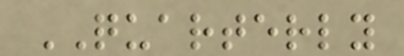QUARTERLY
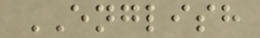ENGLISH
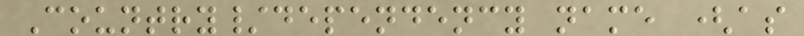Country/dependency name (as
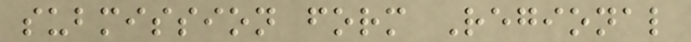submission form Regional
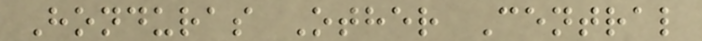Honduras Other Central
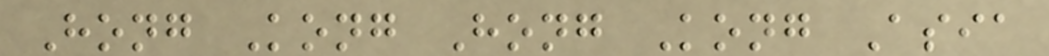Hong Kong Hong Kong Asia
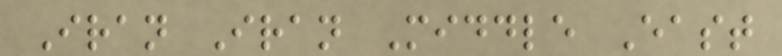Iran Iran Middle East
